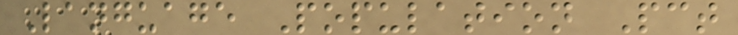Language Population Pct
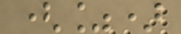(%)
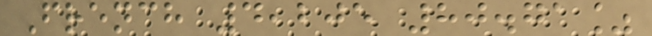French 4,205 80.71%
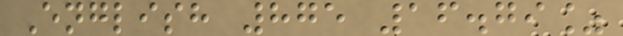English 875 16.79%
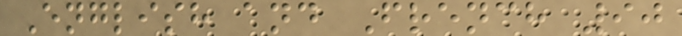English and French 90
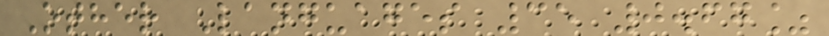Other Languages 35 0.67%
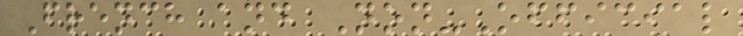French and Non-Official
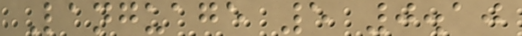Language 5 0.10
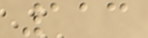113
